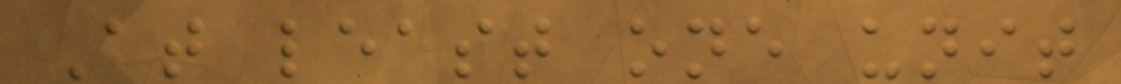At least one unit
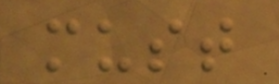must
